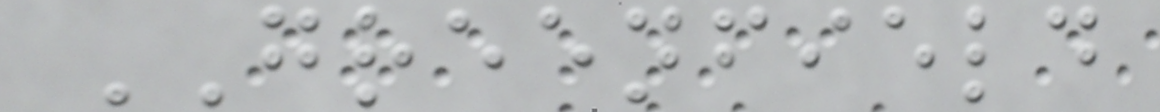GREENFIELD
